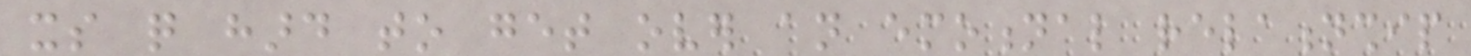its quite hard to get over an emotional relationship
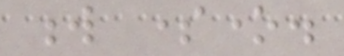w someone.
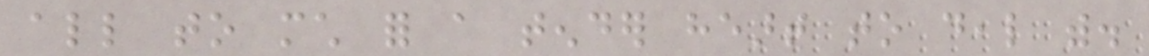all to much for a tender heart to deal with.
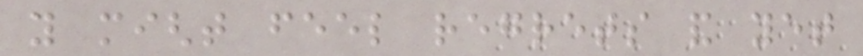you might feel regrets and yet
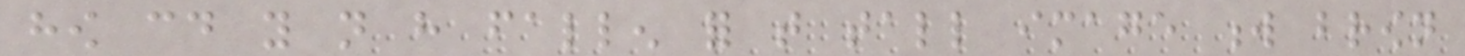how could you not have fallen for that tall image w brown
